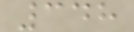348
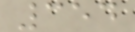354
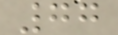77
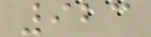923
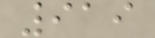919
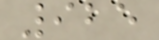925
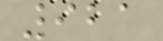921
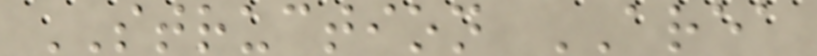STRUCTION AREA
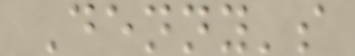Denny's
